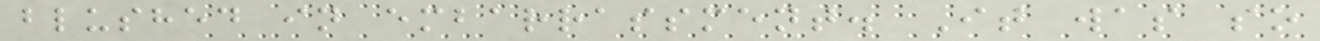blushed in embarrassment. It was so
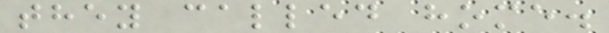they called home.
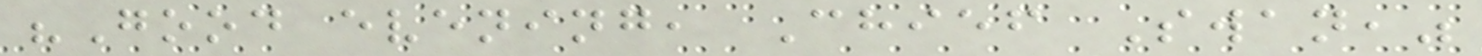"Good evening, Chief Swan,"
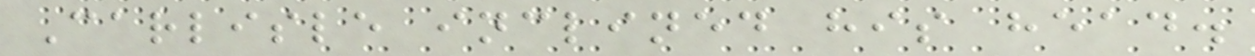Carlisle inclined his head.
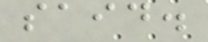said.
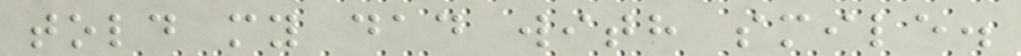told my dad with smile.
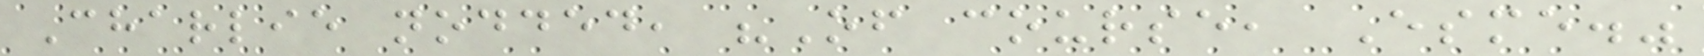Charlie nodded, "Of course, Esme."
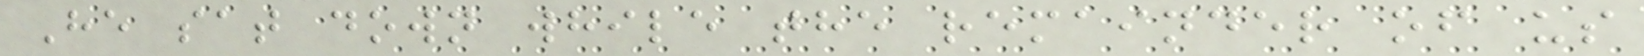He sat down while the remainder of us
